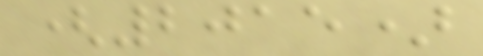(2015)
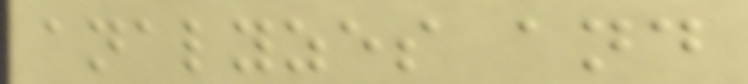analyzes and
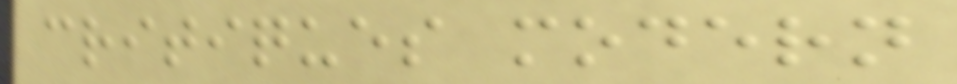critiques modern
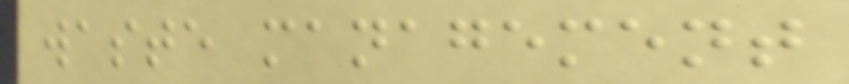waste management
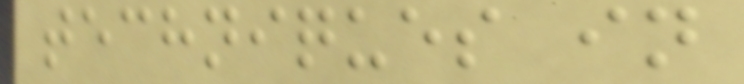techniques in
